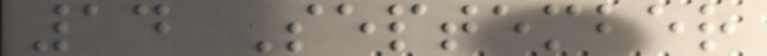14 September
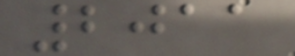2011
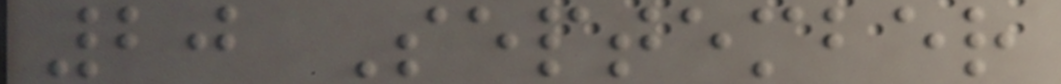20 September
